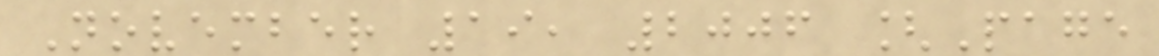November 19, 2006 [Page
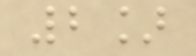2]
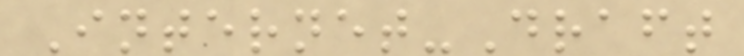Internet-Draft
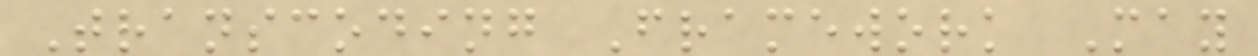Transcoding Framework May
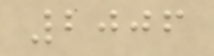2006
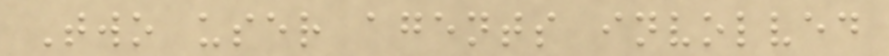Two user agents involved
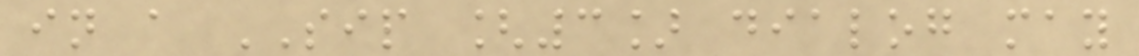in a SIP [3] dialog may
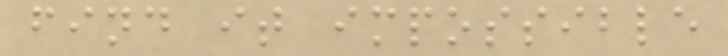find it impossible
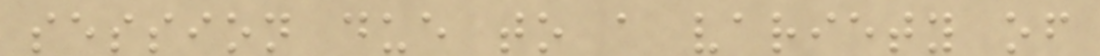session due to a variety of
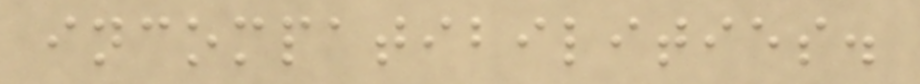incompatibilities.
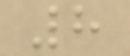8
